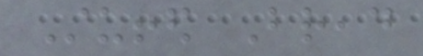Stuffed Bread
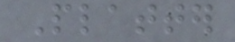Platter
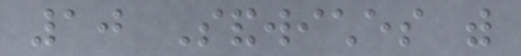10 Sandwiches with
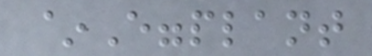~Eggplant
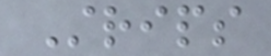Strips
